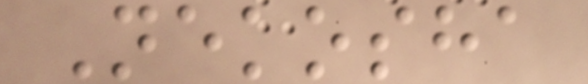Nekosha
